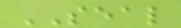SEAL
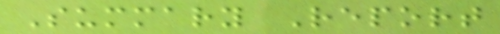Summary Report
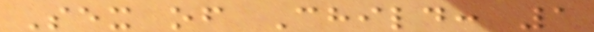Sex of Child: 1
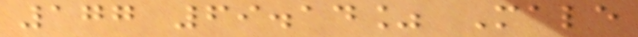177 69.14% Male
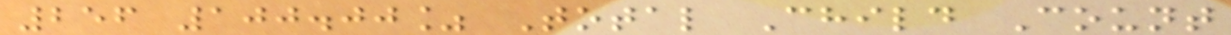256 100.00% Total Child Count
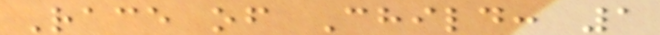Race of Child: 1
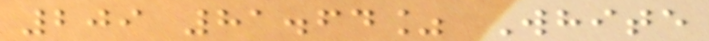209 81.64% White
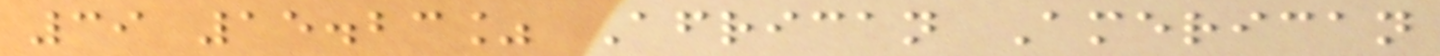39 15.23% African American
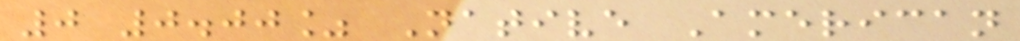0 0.00% Native American
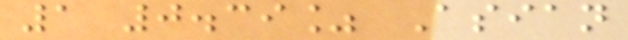1 0.39% Asian
